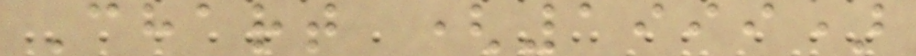Chart (1999)
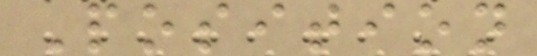Position
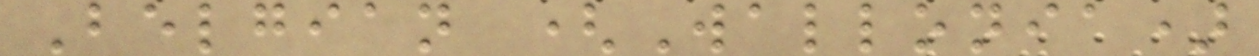Belgian (Wallonia)
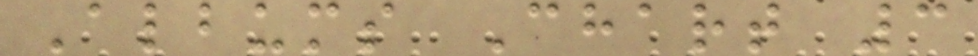Albums Chart 3
